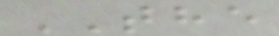THE
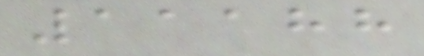11188
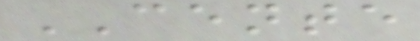CENTE
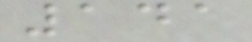141
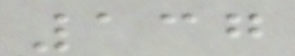137
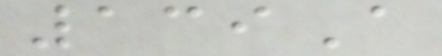139A
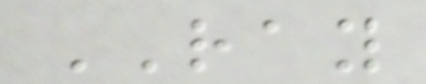RAY
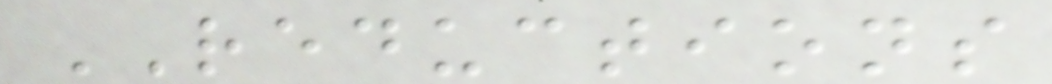REDUCTIONS
